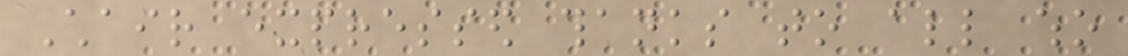Chair expressed thanks to all who
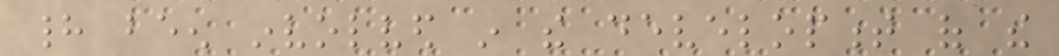had been involved in the development of the
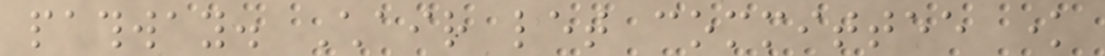pathway. Chair let committee know
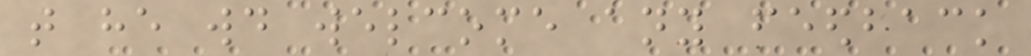that he would welcome any feedback
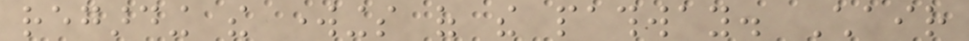regarding the workings of the pathway. Chair
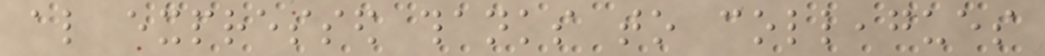also expressed thanks to colleagues
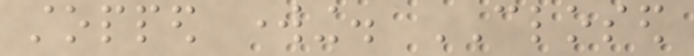stopped working. CLOSED
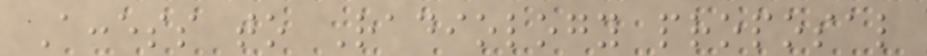Access to Radiology proposal
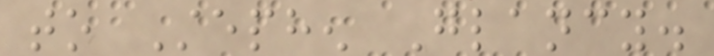to Stephen Glancy.
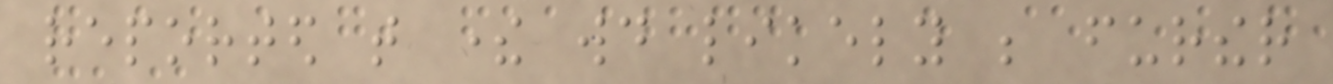reported that there would likely be further
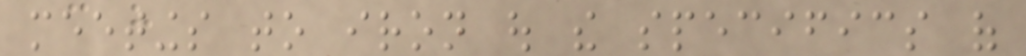meetings to iron out the specifics of
